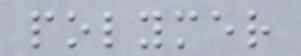polymer
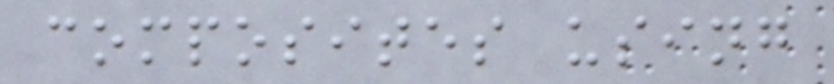composites using
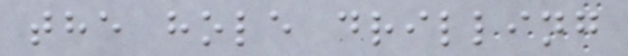the hole drilling
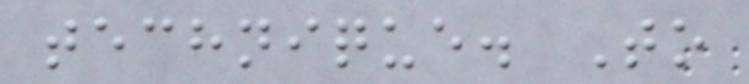technique. To
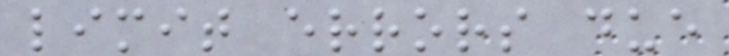limit errors due
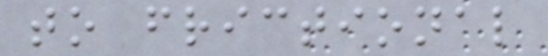to frictional
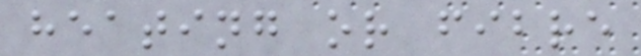heating or fibre
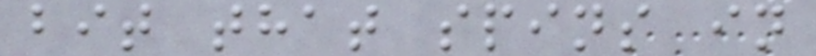bit that spins in
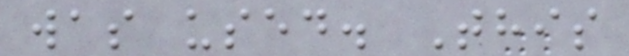was used. This
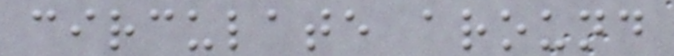circulate around
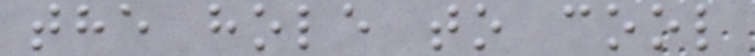the hole to cool
